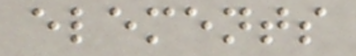elements
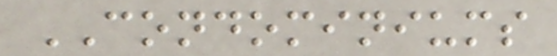CONDOMINIUMS
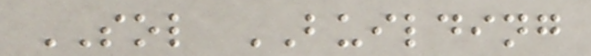SOL BUILDING
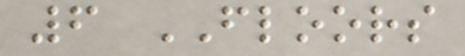6 FLOORS
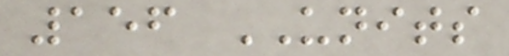156 UNITS
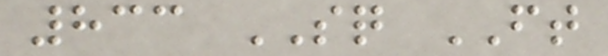833 SQ FT
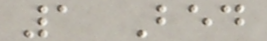1 Bed
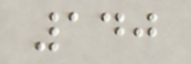140
